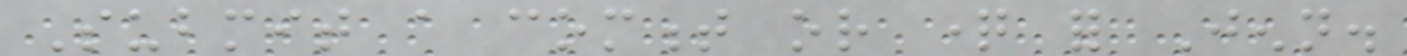Submit a comment or question for Jenn.
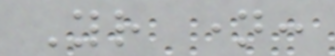Your name:
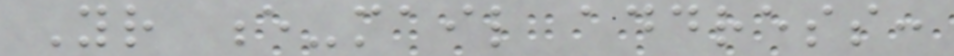Your e-mail address:
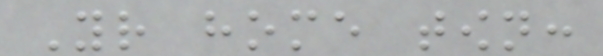Your home town:
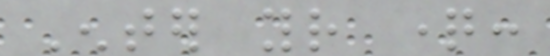Enter your question:
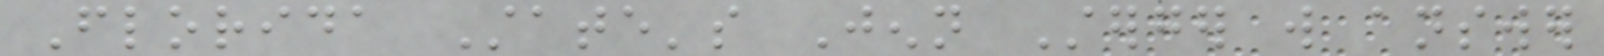Florida State's Jenn Sterger will answer
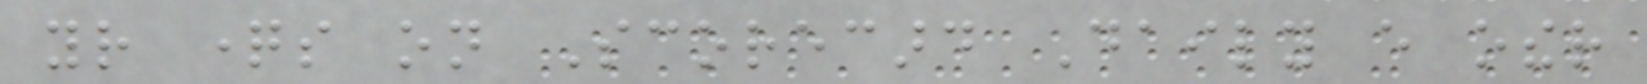your questions on Scorecard Daily every other
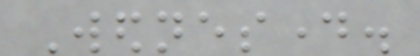Wednesday.
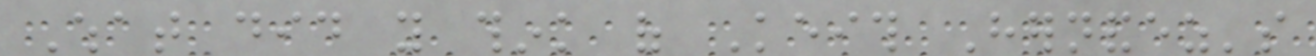What did you think of Keith Hernandez's
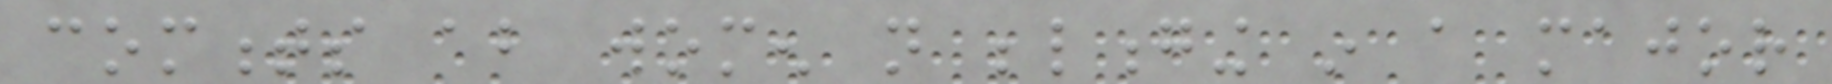comments about women not belonging in a major
